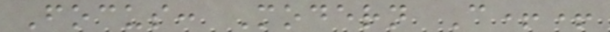Focus: Modern C++
